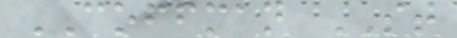COFFMAN ST
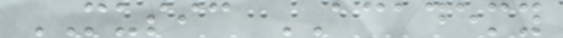MUSIC ACADEMY
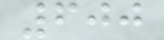600
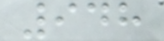948
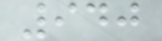940
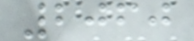2060
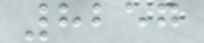8257
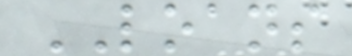LOANS
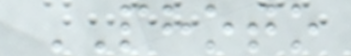PHOTO
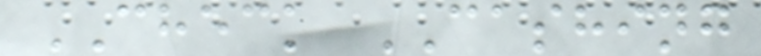CHECK CASHING
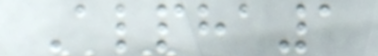Alpha1
